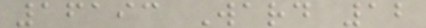16193 Ward 12
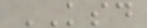KSD
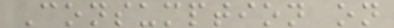Consumption on
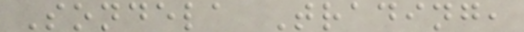Sondela Trading,
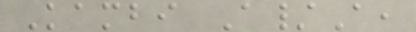Kambi A/A,
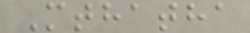Mthatha
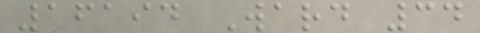16194 Ward 34
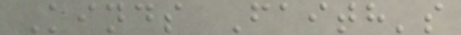Kinds Faith's
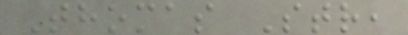Thomas Str,
